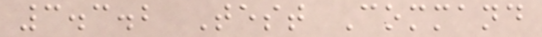3.3.2 Test Command
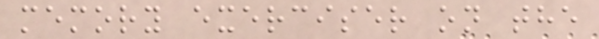memory exerciser on the
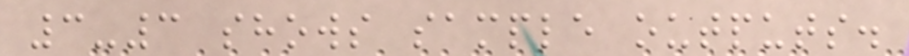3-3 shows sample outputs.
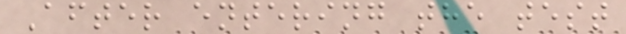After entering the test
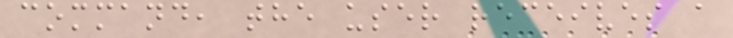command, the user receives a
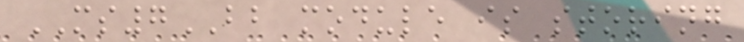MS7BB module is storing
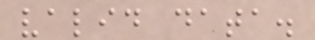valid data.
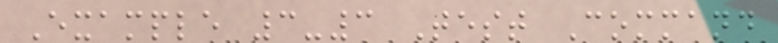Example 3-3 Test Command
